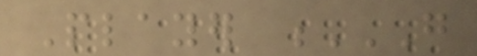Player G
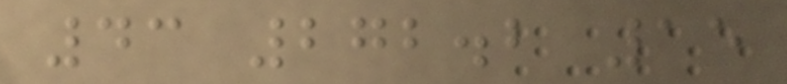43 272.2 15
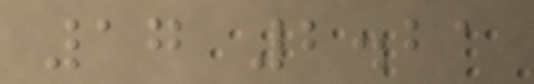17 2.21
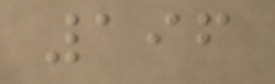196
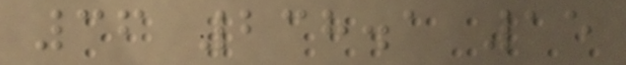36 238.1 15
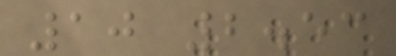10 2.53
